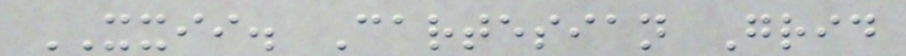XXII. Cartesian Grid
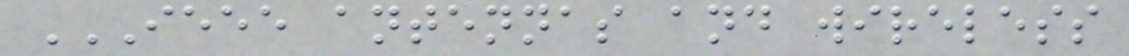IEEE ANTENNAS AND WIRELESS
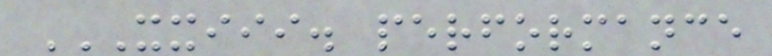XXIII. PERFORMANCE
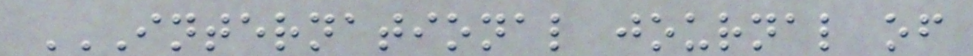INTERNATIONAL JOURNAL OF
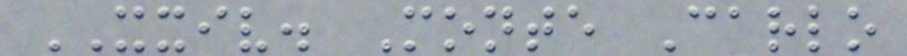XXIV. Monte Carlo
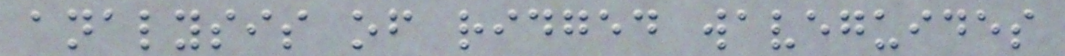analysis of ridged waveguides
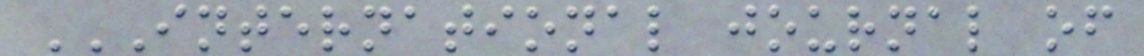INTERNATIONAL JOURNAL OF
